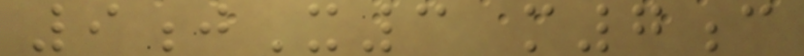9jX3 m7c
